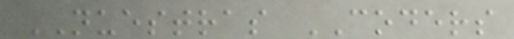NUESTRAS CODERS
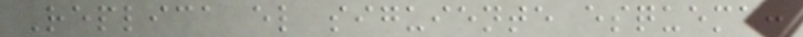Replica el siguiente esquema:
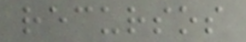recursos
